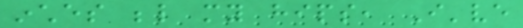inches below my hips, I've
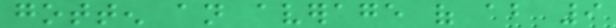gotten an average of about 9
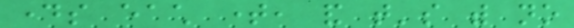days each time, and that's with no
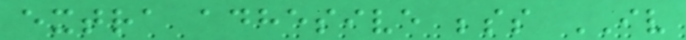extra adhesive besides IV
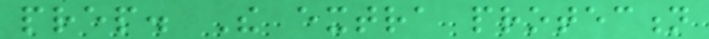prep. The extra protection
